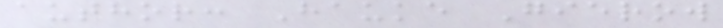author: Hauke Gierow
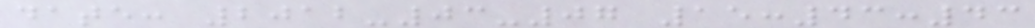date: 2012-03-07 15:43:43
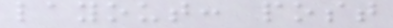layout: post
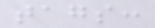tags:
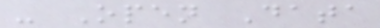- Open Data
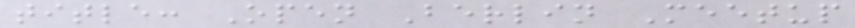title: Open Berlin Meetup
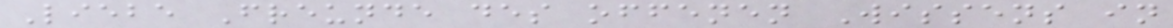Liebe Freunde des offenen Wissens in
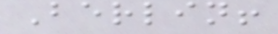Berlin!
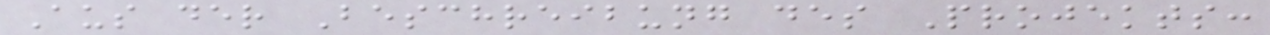Aus der Beschreibung des Projekts:
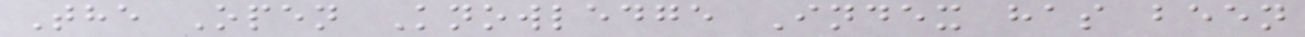The Open Knowledge Index has been
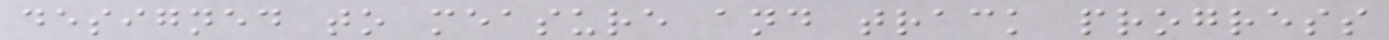designed to measure and track progress
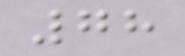78
